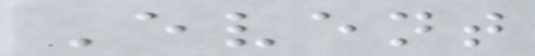Event
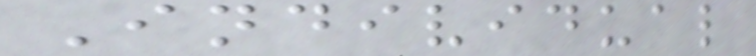Individual
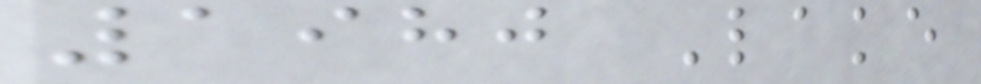1980 Lake
